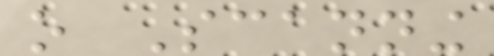o Scanning
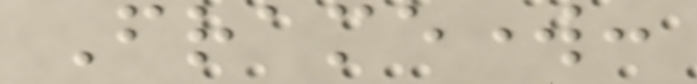Framework:
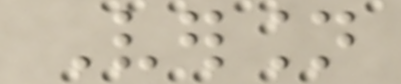Version
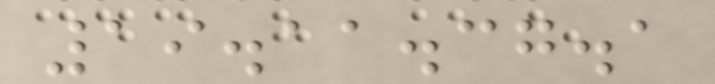19.11.37.1
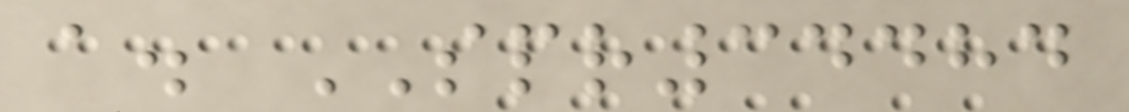a. SPR34484
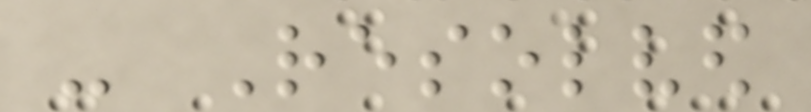- Resolved
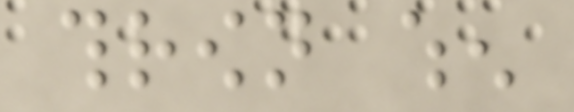thrown when
